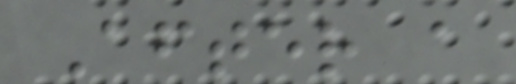After a
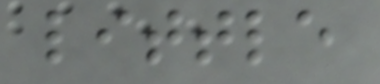little
